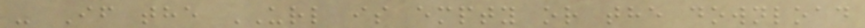- If the URL is empty or the download
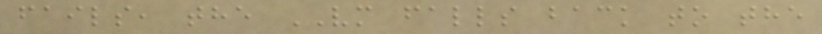fails, the VM falls back to the
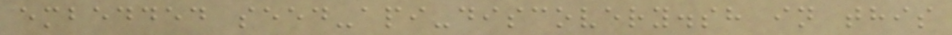embedded seed-api-discovery.sh in this
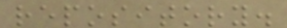repository.
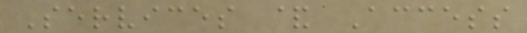Services & Access
